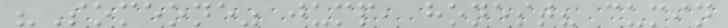"Someone" jump, honest? cumin
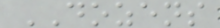DOZENS
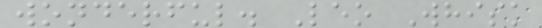wonderful. Leo Whisk
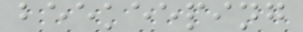beekeeping
